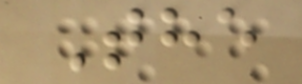The
